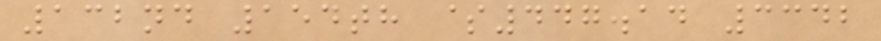132nd 154th $447.14 3342
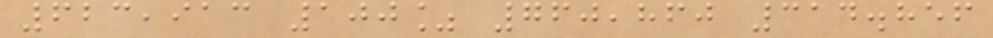623,913 100% 760,860 314.856
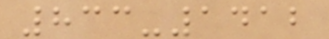833-1412
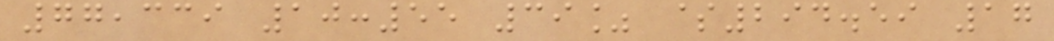77,339 10:55 39% $294.59 17
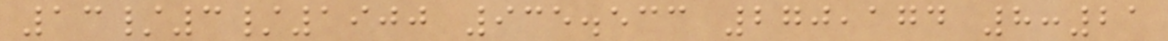13/3/1900 935.533 270,174 8:21
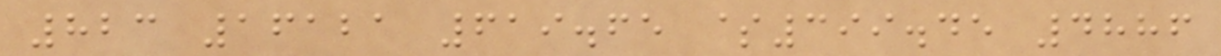823 16121 619.65 $399.45 4886
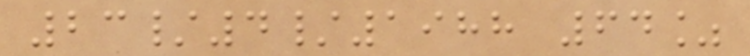23/4/1988 64%
